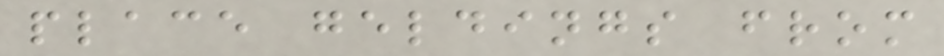place geldings from
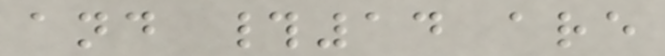and #14 are
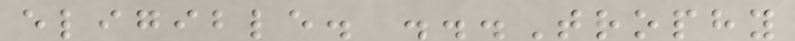eligible. ...Trophy
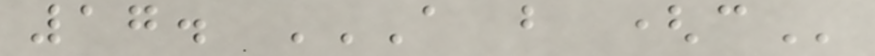17. A B (C
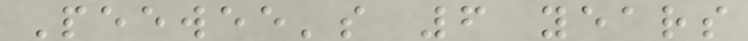Peewee's 6 years
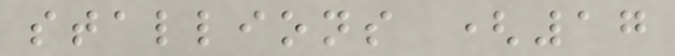stallions (17
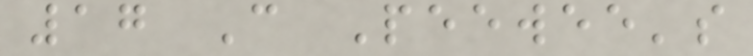17 C Peewee's
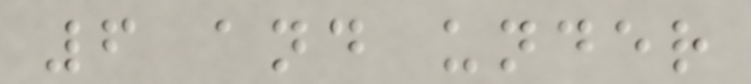6 and under
